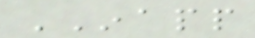INAPP
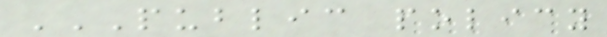PUBLIC POLICY
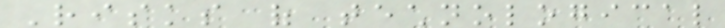Risks of technological
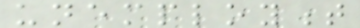unemployment
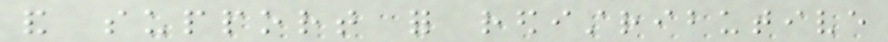and support for redistributive
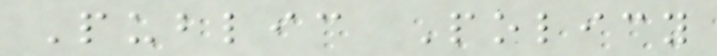Public Policy
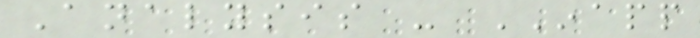Analysis - INAPP
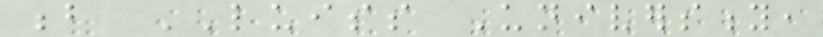b LUISS University,
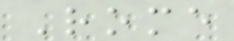Rome
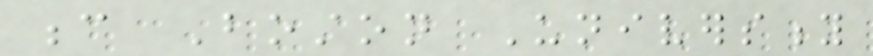c Boston University
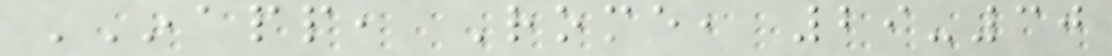INAPP, Rome, 29-30
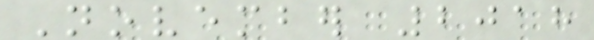November 2018
